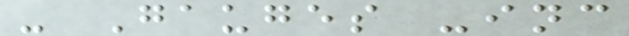- Gauges -inc
